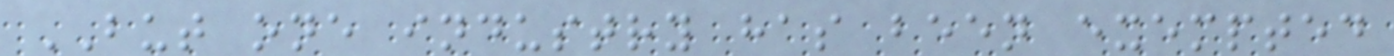BUT one industry has been exempted
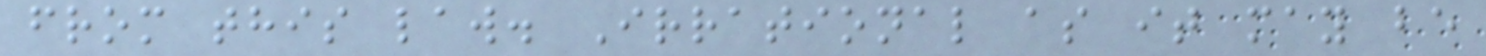from this law. Irrational as it may be
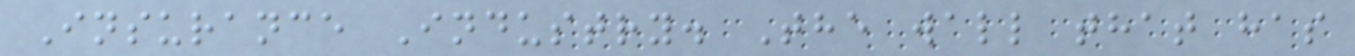Insurance Industry. The wall that has
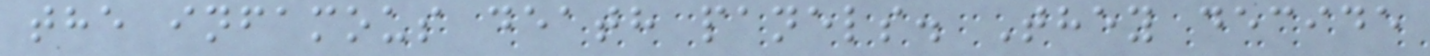the infamous death panels. They decide
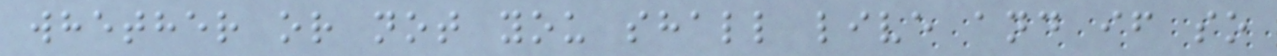whether or not you shall live and if so
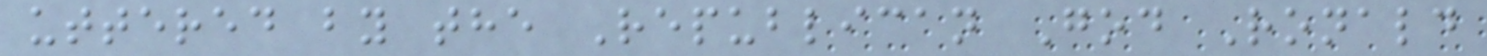uttered by the Republican God Ronald
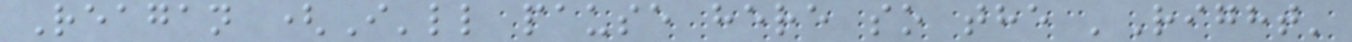Reagan (I'll pause here so the 'Right'
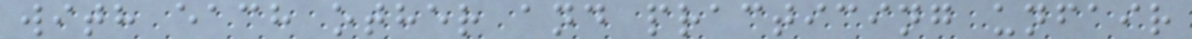with each other and practicing unfair
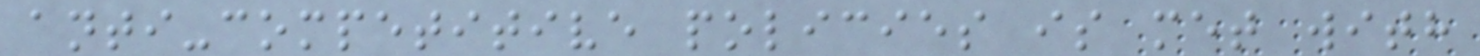anti-competitive policies is met with
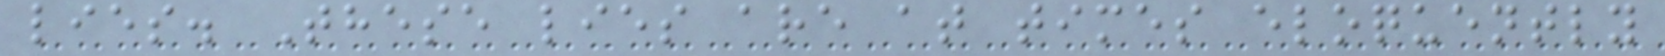lies. These lies are at times eloquently
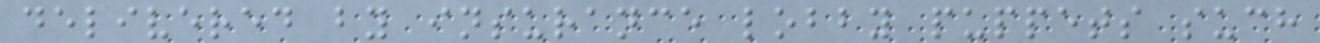delivered by insurance lobby puppets such
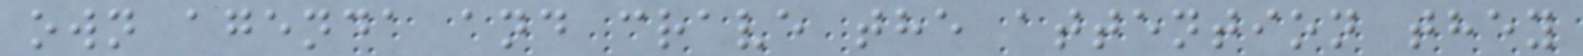own agenda and crave the attention they
